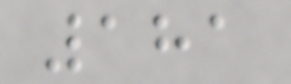181
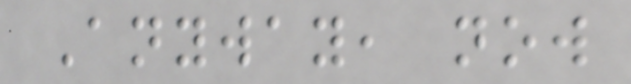Anyway, now
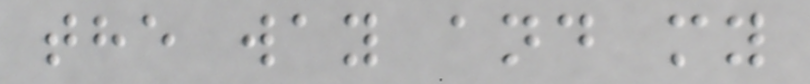the way and my
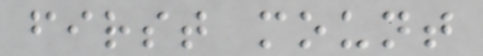first mount
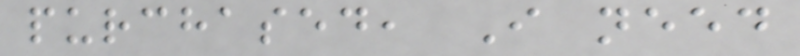purchased, I need
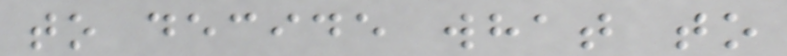to decide what to
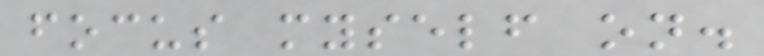focus myself on.
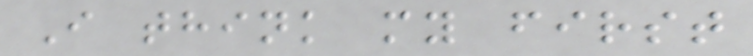I think my first
